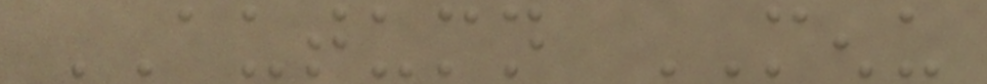AUTUMN MENU
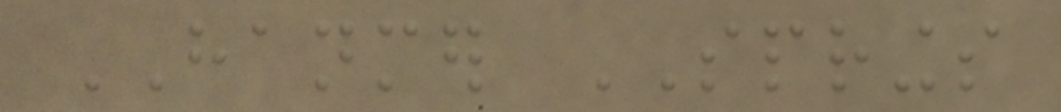HANMER SPRINGS
